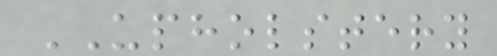UPHOLSTERY
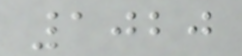1020
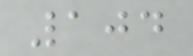104
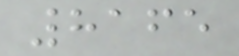8165
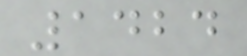1424
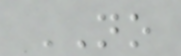NO
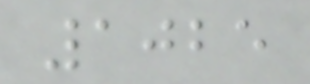1025
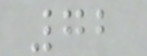72
